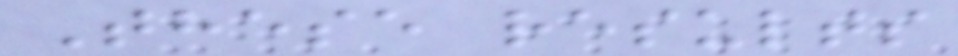These results
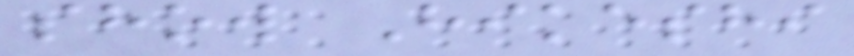show Hikeshi
